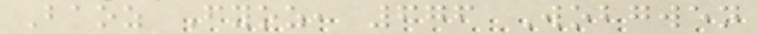Baoz Fyoz, 676 Wobgwen
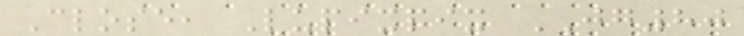Close, Lupixpix JG80
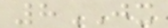8JX
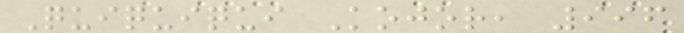Quiquiqui Kojor, 996
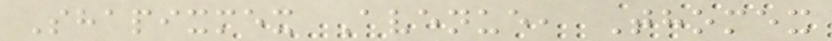Shapixmex Avenue, Thomex
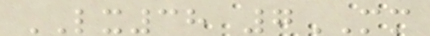LX38 7MM
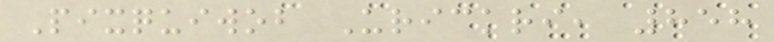Pixquiwob Urickri, 858
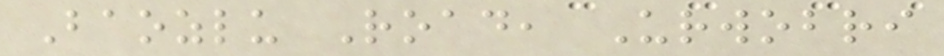Baozlu Road, Urwobri
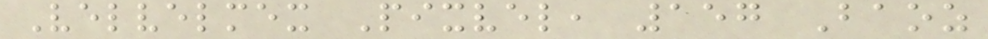Velvelmex Pixvel, 157 Baoz
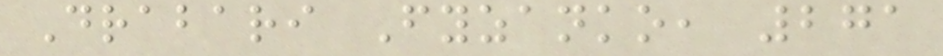Drabari Fyzanko, 271
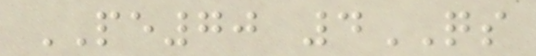PE70 4QS
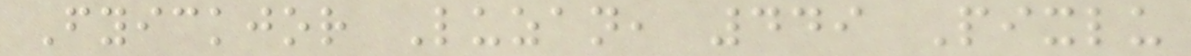Fyickjor Luzan, 449 Pixlu
